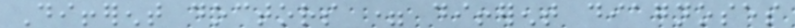Different doctors = different diagnoses
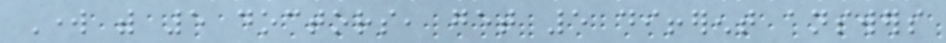Work with 5 doctors, get 5 different answers
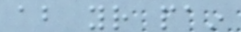about your pain
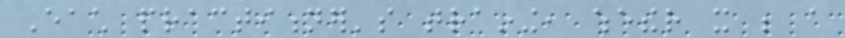Each practitioner's training, whether it be a
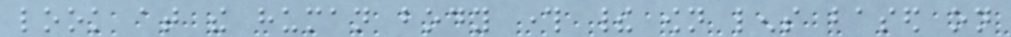look at the human body through their own lens based on
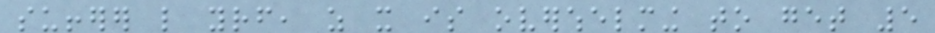sufferer like yourself, as it is overwhelming to get 5
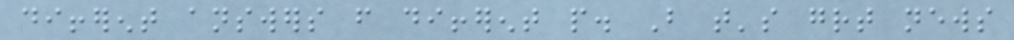different answers from different people. But that's great news
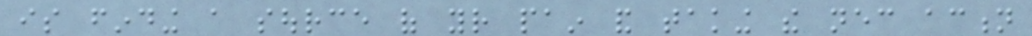is finding a source of your pain and taking the necessary action
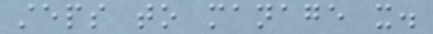steps to manage it.
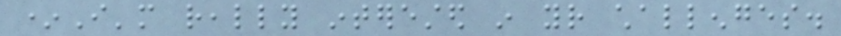*I'm really interested in your challenges.
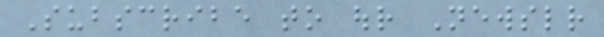Subscribe to our Newsletter
